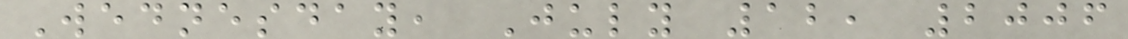Wednesday, July 12, 2006
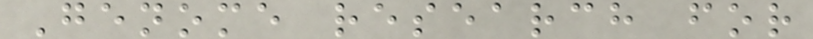Genome research for
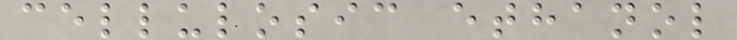cellulosic ethanol
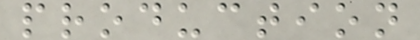production
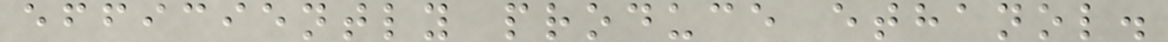efficiently produce ethanol.
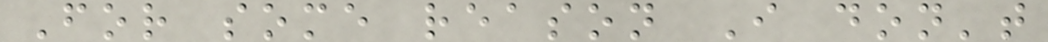For some reason I don't
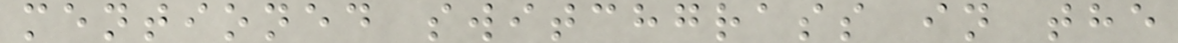mentioned switchgrass in the
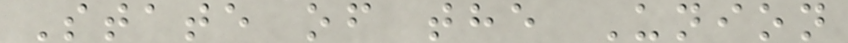State of the Union
